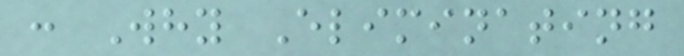: Why Eliminating
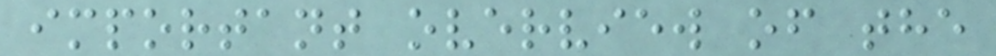important overview of the
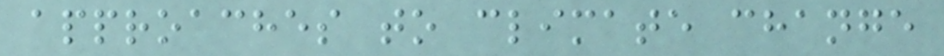approaches to climate change
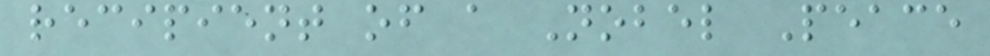recipient of a Nobel Peace
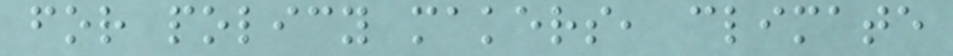for policy makers, climate
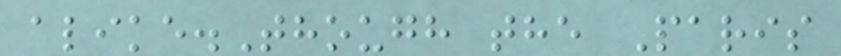alike.Though the Paris
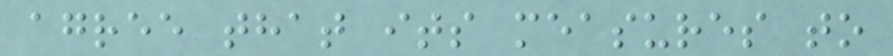agree that its measures to
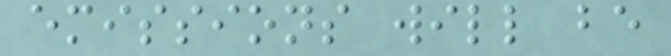emissions will be
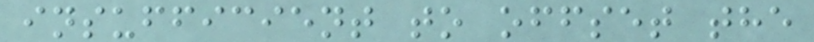insufficient to offset the
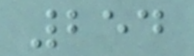254
